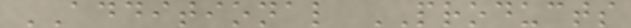ADDITIONAL PRODUCTS
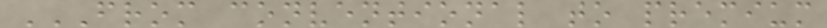FROM CONVENTIONAL TO PREMIUM
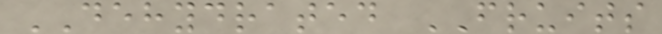DEHYDRATED FRUITS
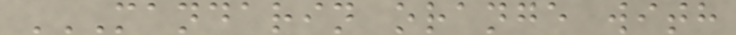MANDARIN ORANGE WITH
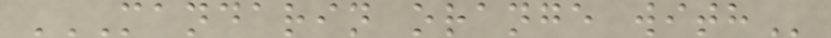MANDARIN ORANGE WITH
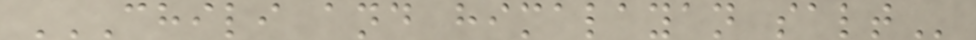CHILI AND HIMALAYAN SALT
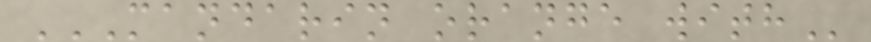MANDARIN ORANGE WITH
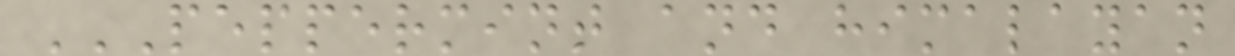PEPPERMINT AND HIMALAYAN
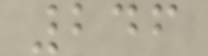246
